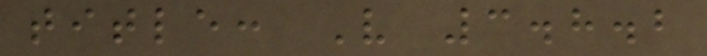title: V 3.8.2
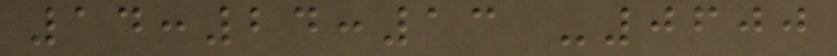14:24:13 -0600
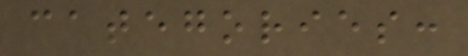categories:
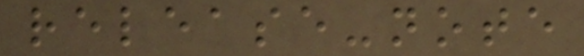release-note
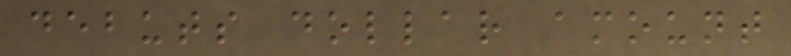debuts dollar amount
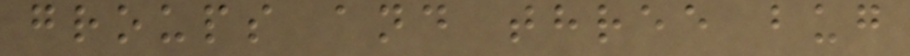groups and three bug
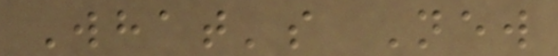What's New
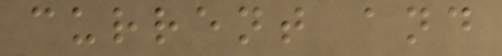current and
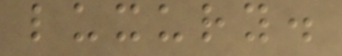luxury.
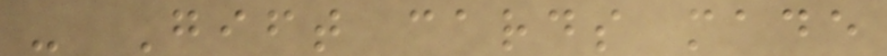- Gift cards made
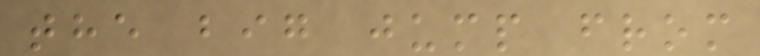the big jump from
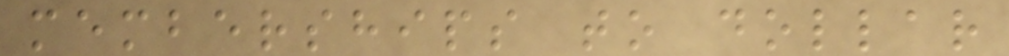memberships to dollar
